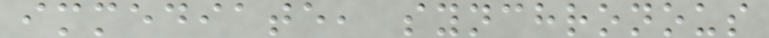immediate, synchronous
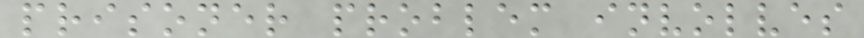prisoner problem involves
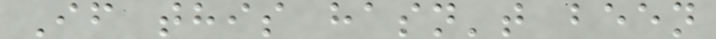If this hasn't been
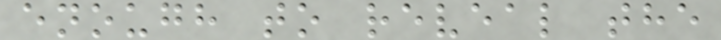enough to reveal the
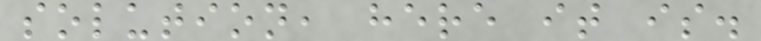solution, here it is.
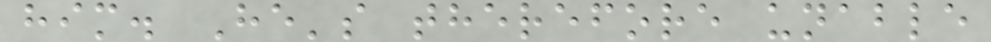him. He's therefore unable
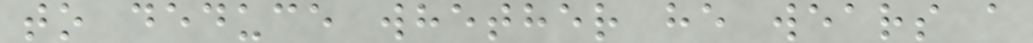to deduce whether he wears a
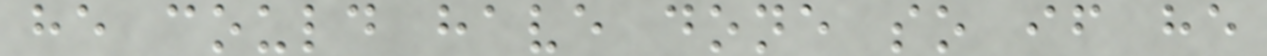he could have done so if he
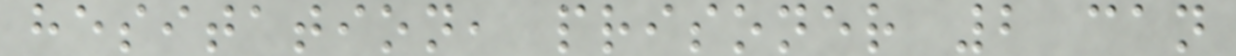hesitation, prisoner 2 can
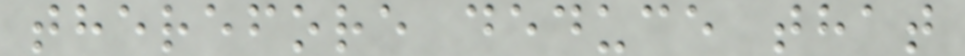therefore deduce that
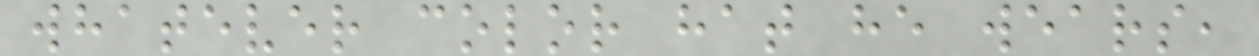whatever color hat he wears,
